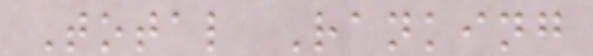Total Ranking
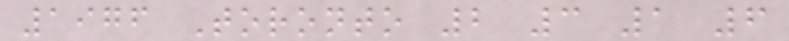1976 Toronto 2 3 1 6
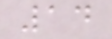14
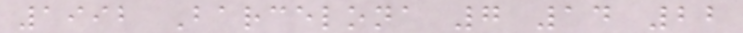1992 Barcelona 7 14 22
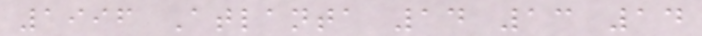1996 Atlanta 14 13 14
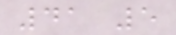41 5
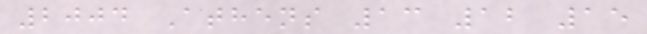2004 Athens 13 12 15
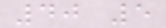40 5
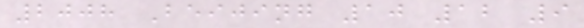2008 Beijing 10 12 9
